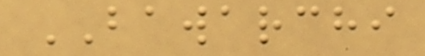BAWARCHI
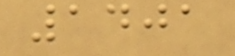1401
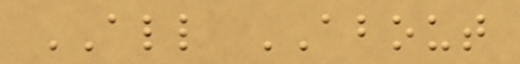ALL ABOUT
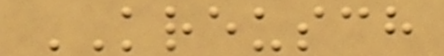KREUSCH
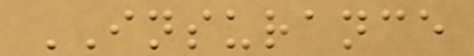INSURANCE
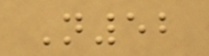N52
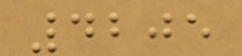4205
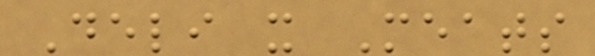Deli x Meats
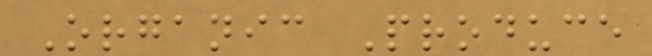Organic Produce
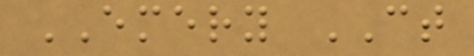EMERY CT
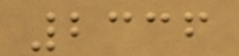2336
